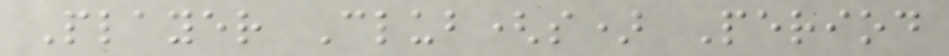Player Club(s) Period
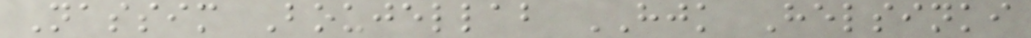Nassim Boujellab HJK Helsinki
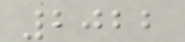2022
